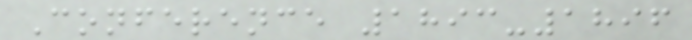Conference 1893-1896
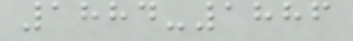1884-1886
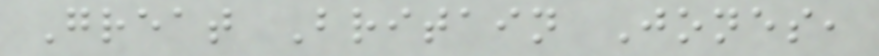Great Britain Jones,
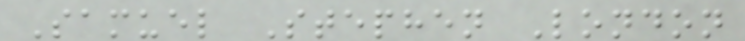Samuel Stephen London
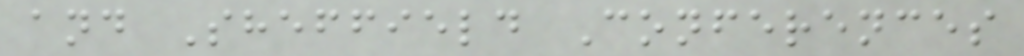and Sheffield Conferences
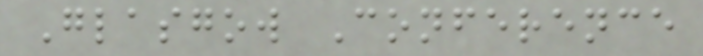Glasgow Conference
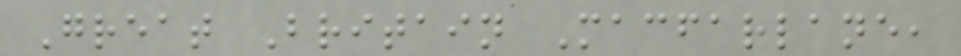Great Britain Macfarlane,
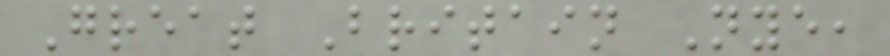Great Britain Nye,
